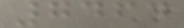7464
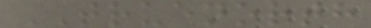TRUENORTH
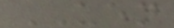UEN
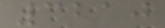3210
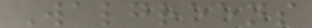Walgreens
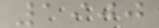1900
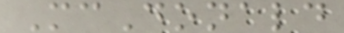McDonald
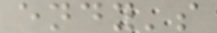endy's
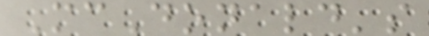McDonald's
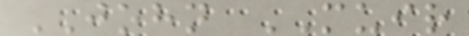JOHN MUIR
